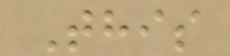This
